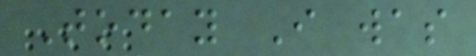Today I was
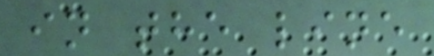in the line
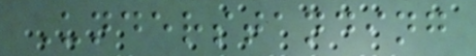Understanding
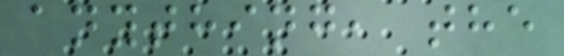anything, the
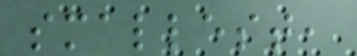smallest,
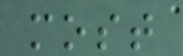most
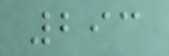293
